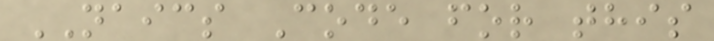NAICS Code for this
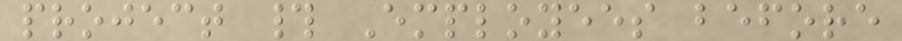project # Employees before
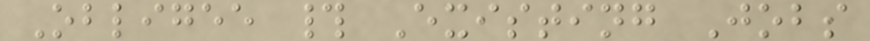Obligee # Existing Jobs
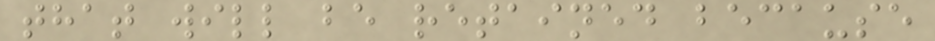that will be retained because
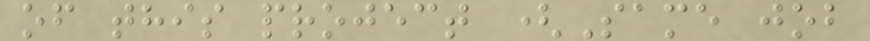of this project (Same job
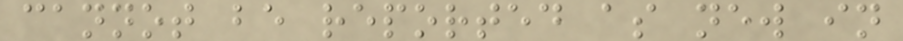cannot be reported as new in
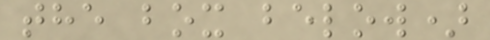the box below)
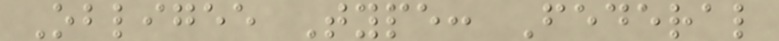Obligee Type: Federal
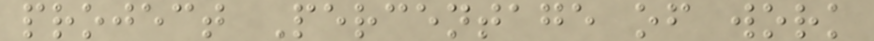project Percentage of work
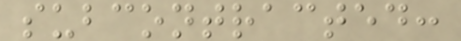subcontracted:
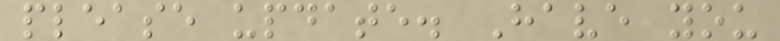please update. Have you
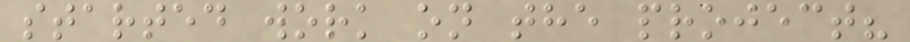started work on the project?
